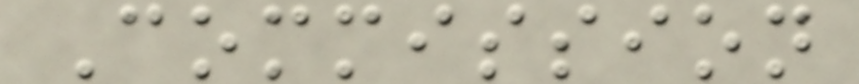Commission
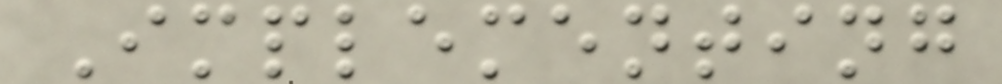Implementing
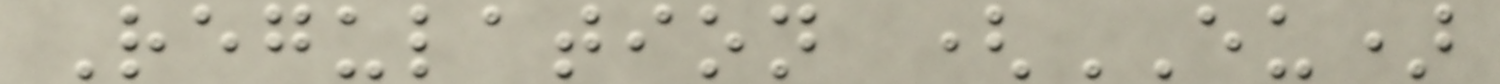Regulation (EU)
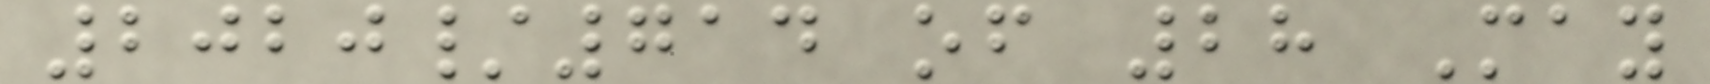2020/714 of 28 May
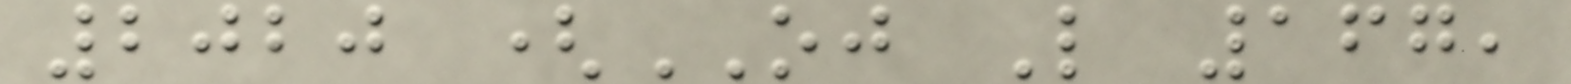2020 (OJ L 167,
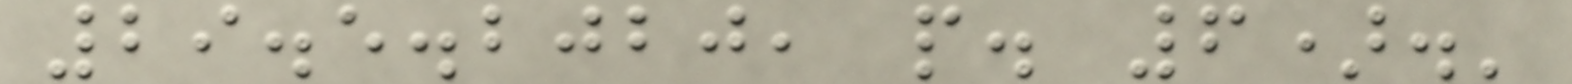29.5.2020, p. 6).'
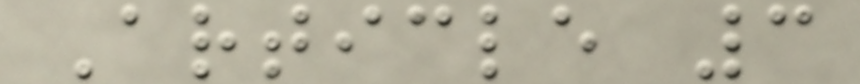Article 3
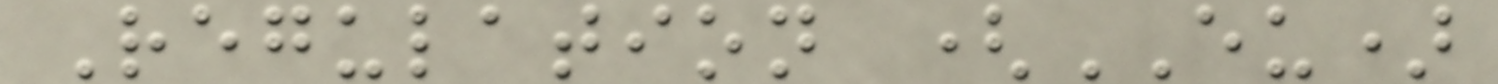Regulation (EU)
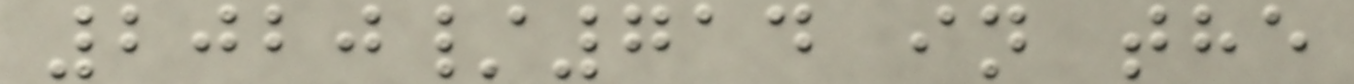2020/714 in the
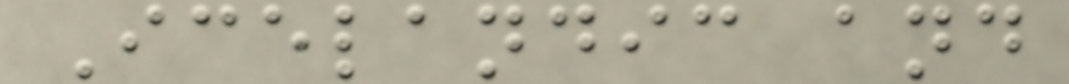Icelandic and
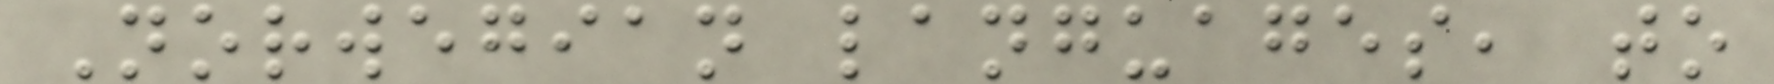Norwegian languages, to
